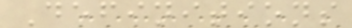Definitions
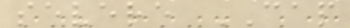severe CAP
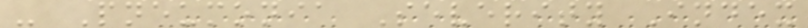- Pneumonia Severity Index
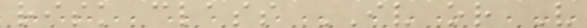risk class IV or V
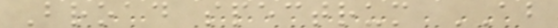Broad spectrum AB
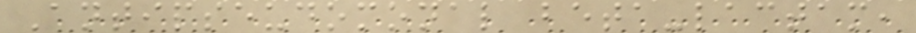Antipseudomonal beta-lactam,
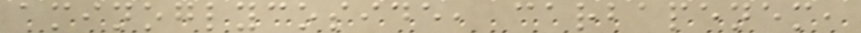aminoglycoside, carbapenem,
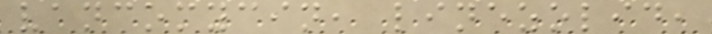vancomycin, linezolid,
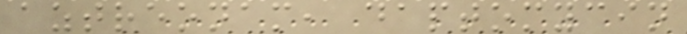aztreonam, daptomycin
